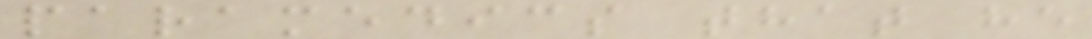paramedics that he
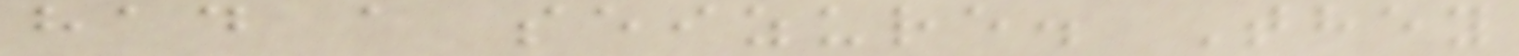had a seizure. They
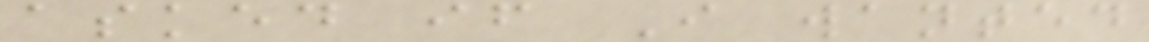asked if I wanted
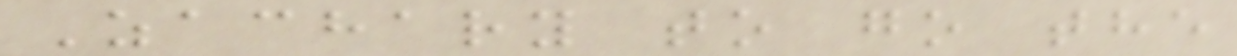Zachary to go the
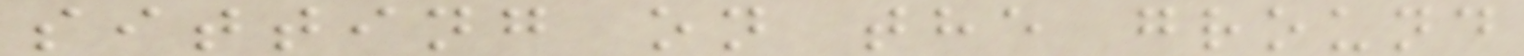sitting on the ground
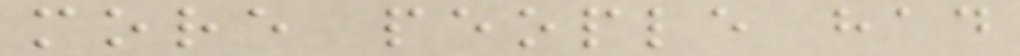more people had
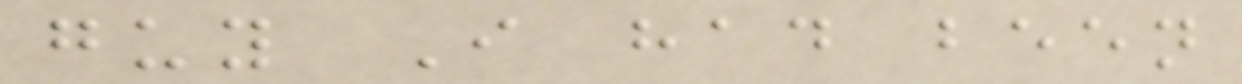guy I had been
